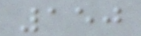150
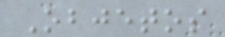Objetos
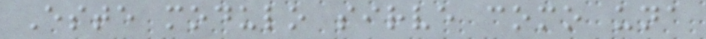Este modulo sirve como una
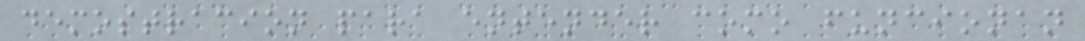demostracion para entender como funcionan
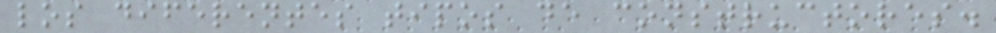los diferentes tipos de constructores.
